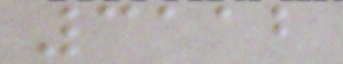3112
